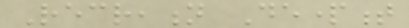Recreation Department
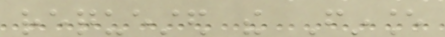requested the Finance
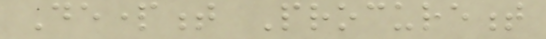Department Procurement
